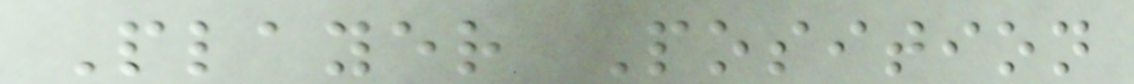Player Position
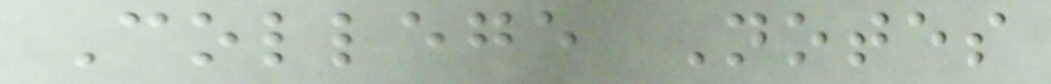College Notes
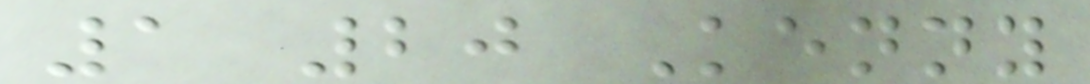1 20 Kenny
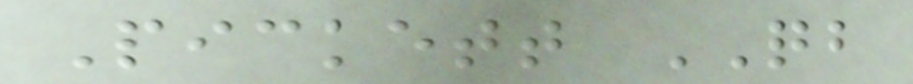Pickett QB
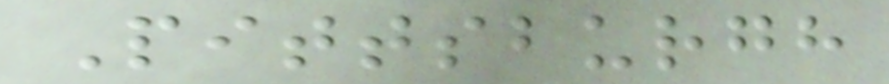Pittsburgh
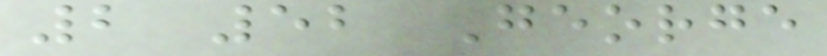2 52 George
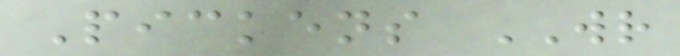Pickens WR
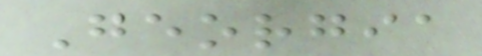Georgia
